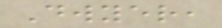Dwyer,
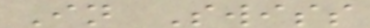In Swiss
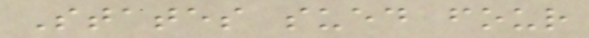States sued four
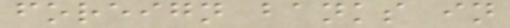foreign banks in
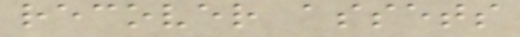recover assets
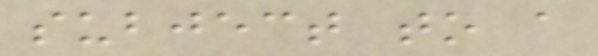subject to a
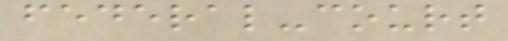federal-court
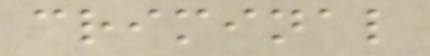criminal
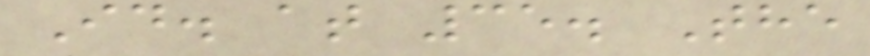Id. at 35. The
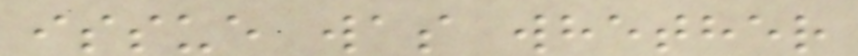issue was whether
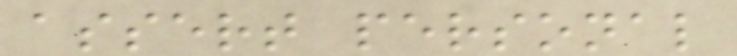assert personal
